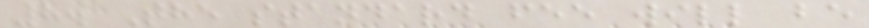8. The standard fee will be
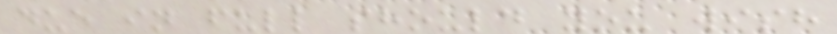due in full should you wish
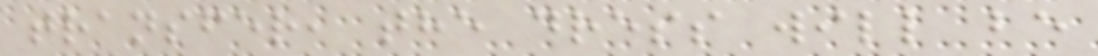transfer, the dress will be
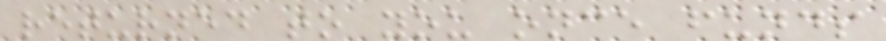returned to you once funds
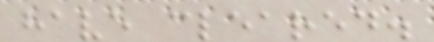have cleared.
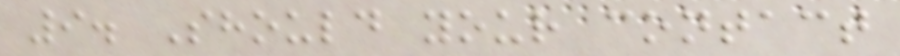9. Should your contact
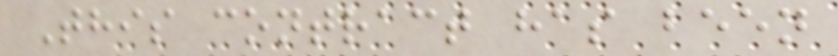This contract has been
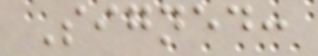Signed:
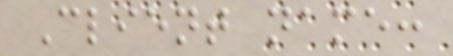Client name:
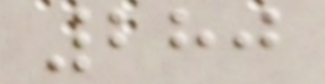280
